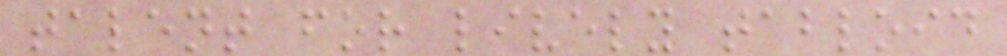talent for lively tabloid
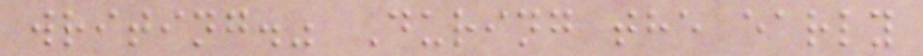writing." During the early
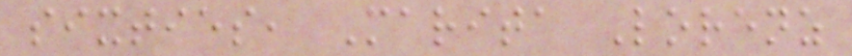sixties, Marita Lorenz
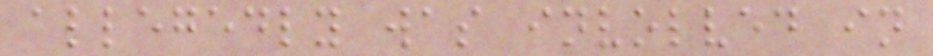allegedly was involved in
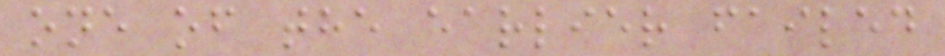one of the earlier failed
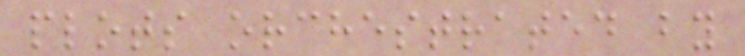plots orchestrated by
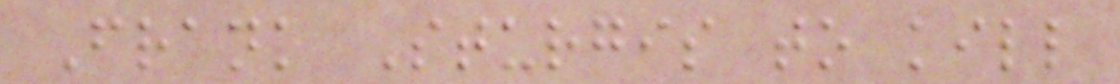Frank Sturgis to kill
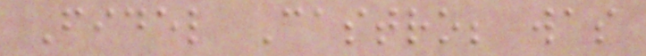Fidel Castro; was
